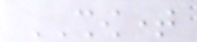SHOWTIME
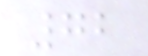72
